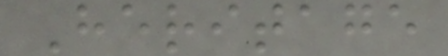Heritage
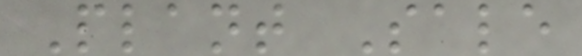Plant Sale
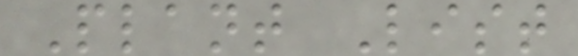Plant List
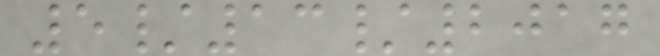5/13/2017
